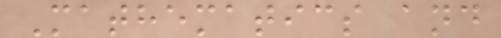Mathematics and
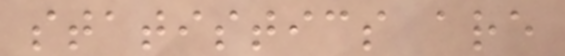statistics are
